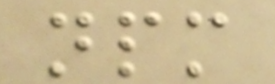npm
